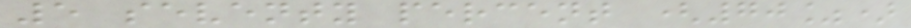5 seventy percent (70%)
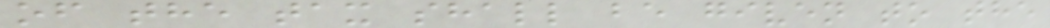of the tax shall be given to the
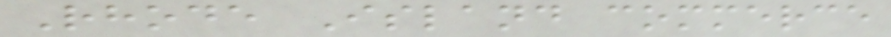Rhode Island commerce
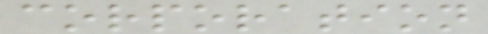corporation
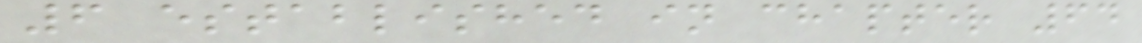6 established in chapter 64
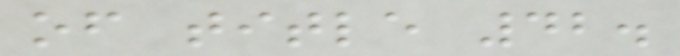of title 42.
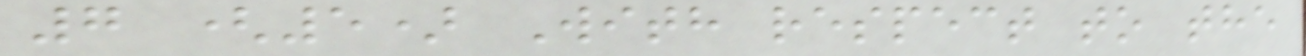7 (5) With respect to the
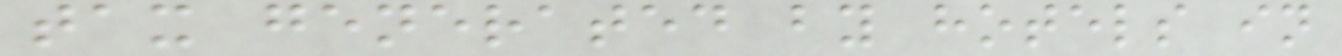tax generated by hotels in
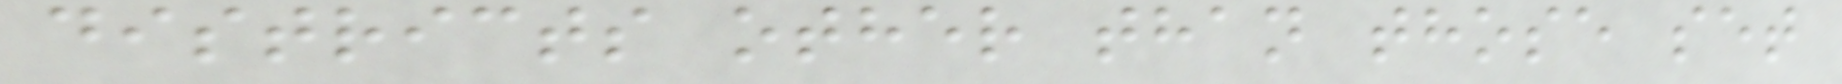districts other than those set
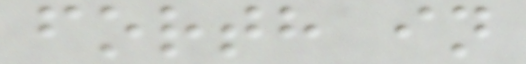forth in
